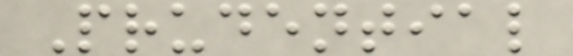Prudential
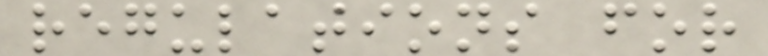regulations for
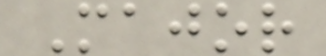Major
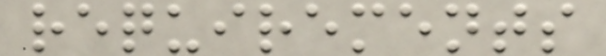requirements
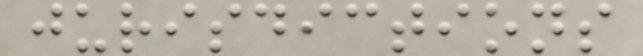jurisdictions
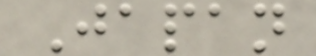Japan
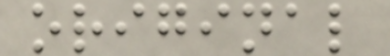original
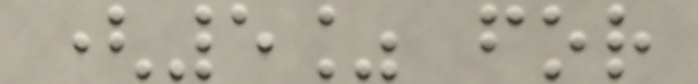(5% for
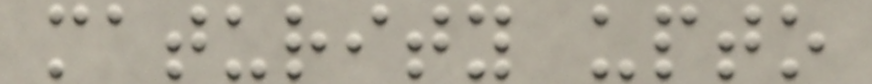maturity upto
